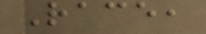Race,
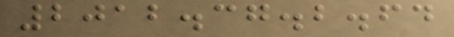2012.37.2.64
